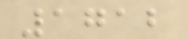1712
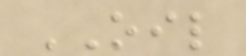OIL
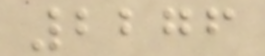2276
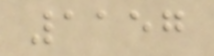1157
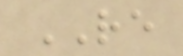RE
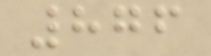876
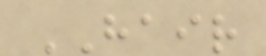HAIR
